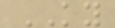KY
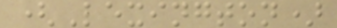(Lexington)
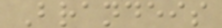Brandeis
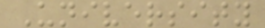University
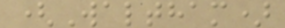(Waltham)
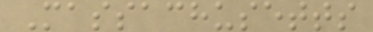Massachusetts
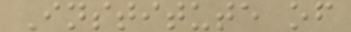Institute of
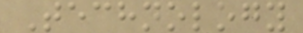Technology
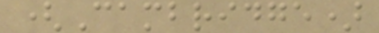(Cambridge)
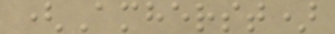(Amherst)
